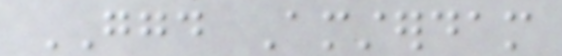GGD Amsterdam
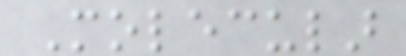Molecular
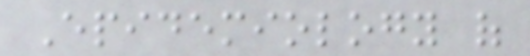Epidemiology of
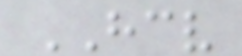HCV
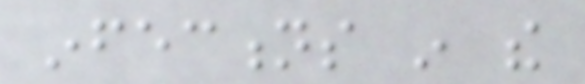infections in the
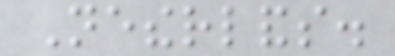Netherlands.
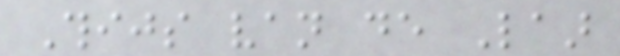Thijs van de Laar
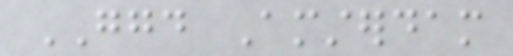GGD Amsterdam
